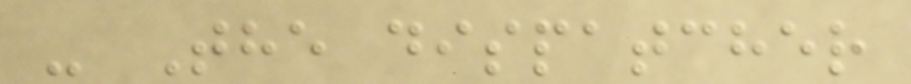- The dispatcher
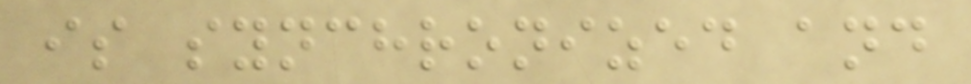is synchronized and
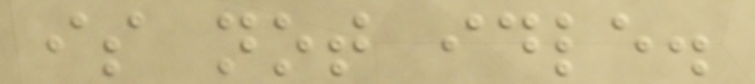is not idle.
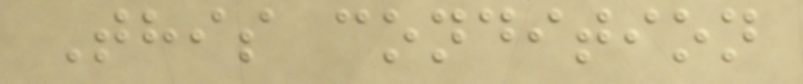This condition
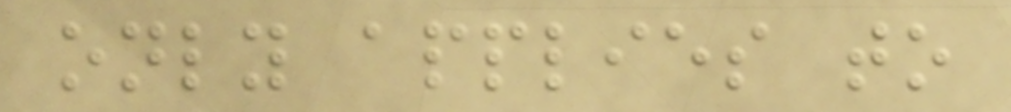only applies to
